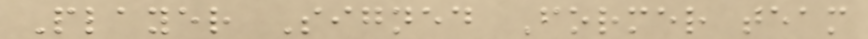Player Signed Former team
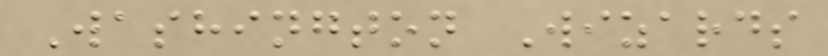Washington Wizards
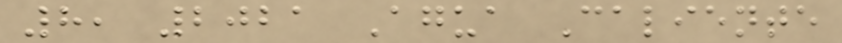8, 2021 Agua Caliente
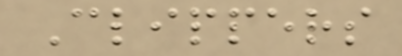Clippers
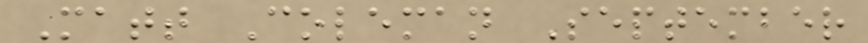Matt Coleman September
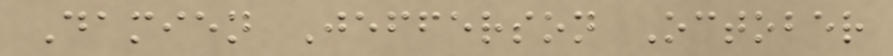Damien Jefferson October
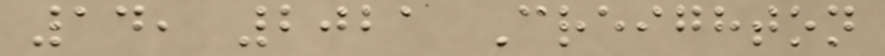14, 2021 Creighton
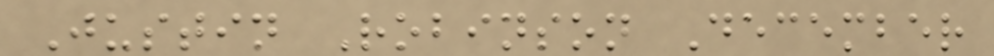Justin Robinson December
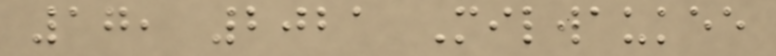17, 2021 Milwaukee
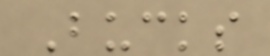Bucks
